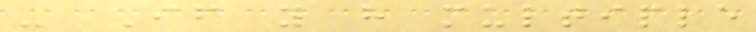- If you have multiple
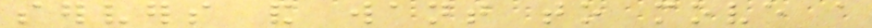servers and want to move a
